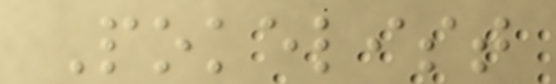Pokelist
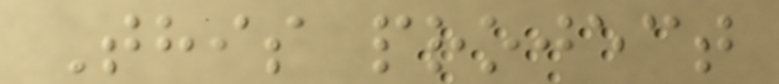This project
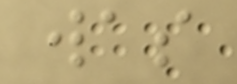was
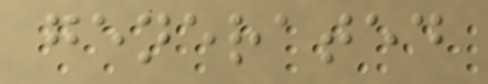generated
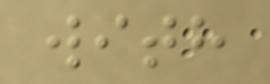with
